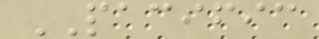PACIFIC
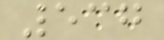537
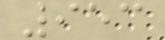953
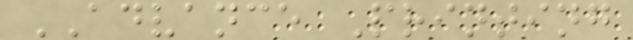ADVANCE Printing
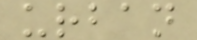urban
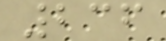236
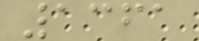1361
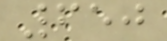650
